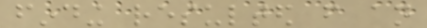finding resulted from an
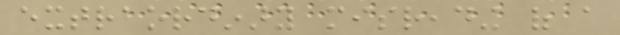extraordinary misreading of a
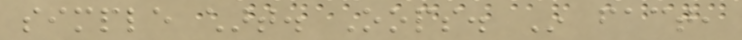simple chart. Oops. In fact,
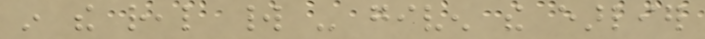in the real world - given the earlier
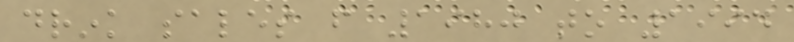drink sales from 1980 to 1994
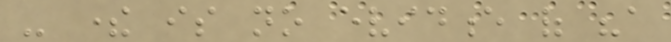- there is no evidence of "a
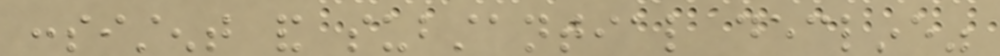consistent and substantial decline"
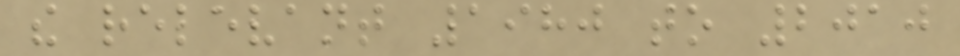the relevant 1980 to 2010
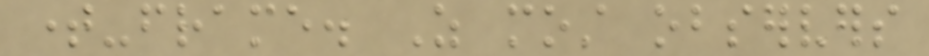time-frame. As most observers
